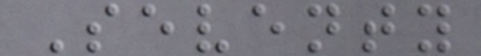Seventy
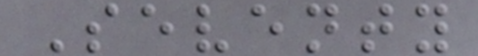Seventy
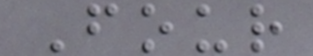Four
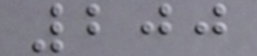200
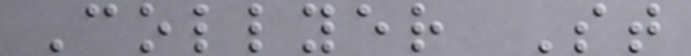Collyer St
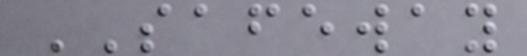SAFEWAY
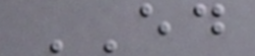ED
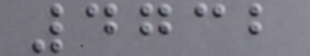4732
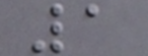1
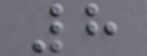8
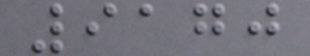9170
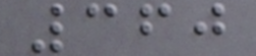360
